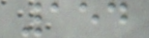154
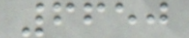6650
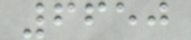6650
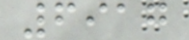6917
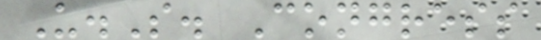U.S. Congress
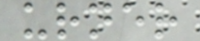urner
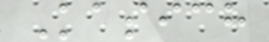Kasich
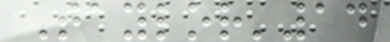Taylor'14
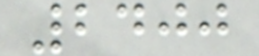2400
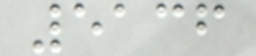5136
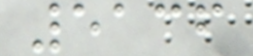5136
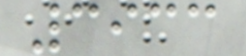3933
